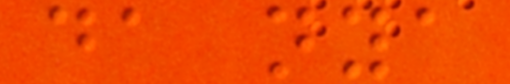da nya
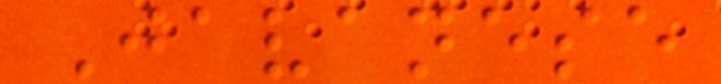Javanese
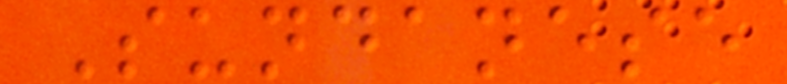Sundanese
